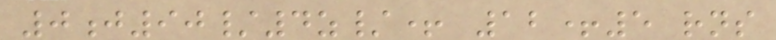0j90/4z/+ 12+5 rns
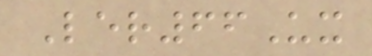Ler66Ux
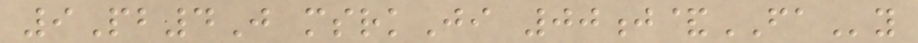9Pb4J msrkJi 00j&FAy
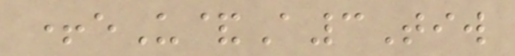+eU&A3Tiw
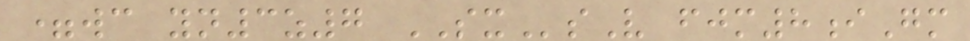=wc yn3z7 SXsV fjm8iGm
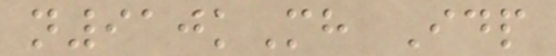n910kMh Idp
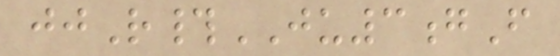jjR#JU3gF
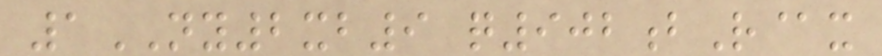1NY2xb9 q902bR@x
